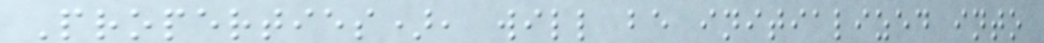Properties), will be initialized into
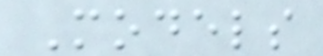Models
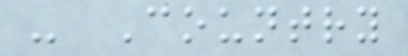- Country
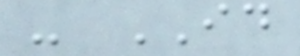- ID
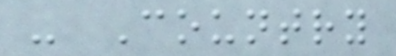- Country
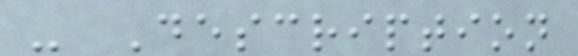- Description
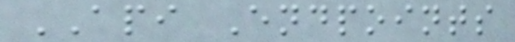API Endpoints
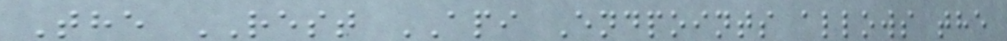The REST API Endpoints allows the
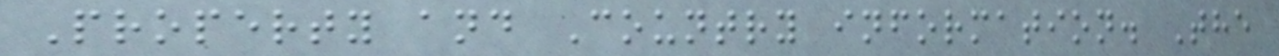Property and Country information. The
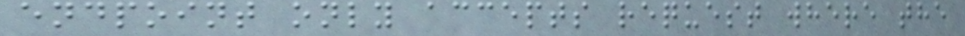endpoint only accepts request where the
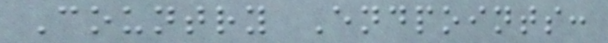Country Endpoints:
